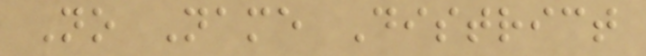No Name District
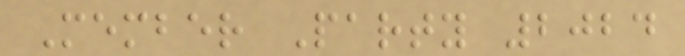Member Party 2024
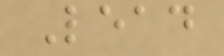Lead
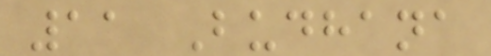11 Budhana
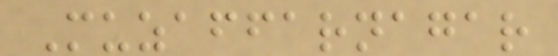Muzaffarnagar
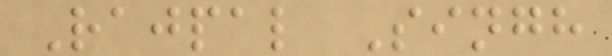Rajpal Singh
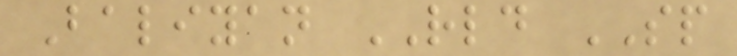Baliyan RLD SP
